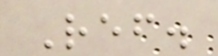Ref.
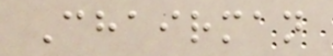Chairman
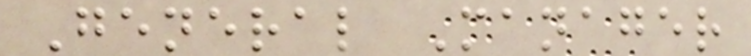General Manager
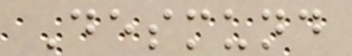Desmund
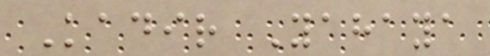Kadir Yahaya
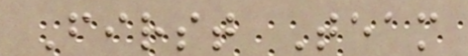First Team
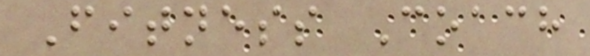Fitness Coach
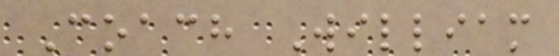Coach William
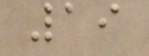19
